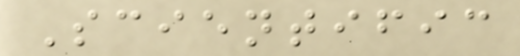Scientific
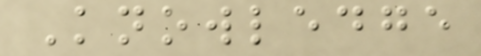Knowledge
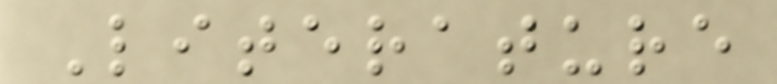Literature
